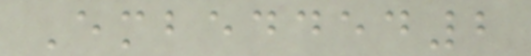Embedded2
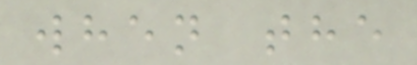when the
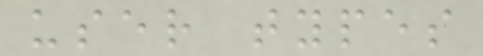user types
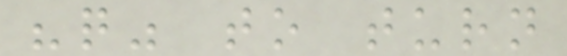"q" to turn
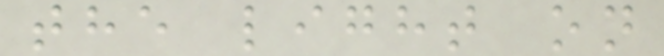the light on
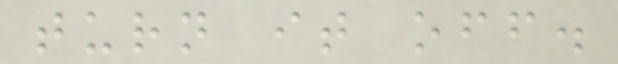turn it off.
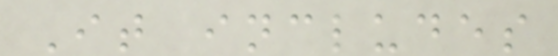It includes
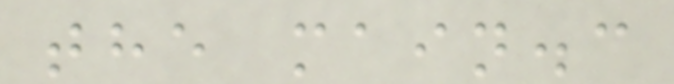the main.c
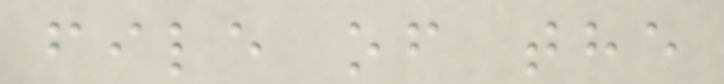file of the
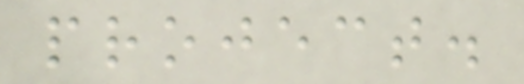project.
